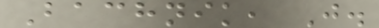Bachnik, J.
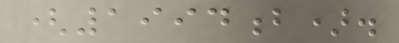(1994b).
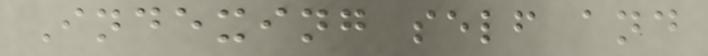Indexing self and
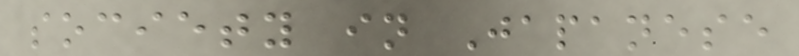society in Japanese
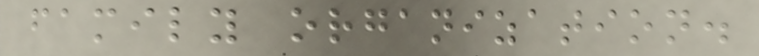family organization.
